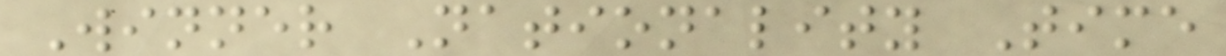Winner Nationality Time
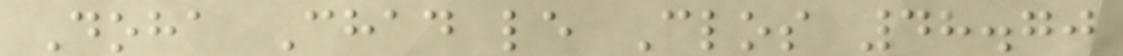Doha Chad le Clos 48.70
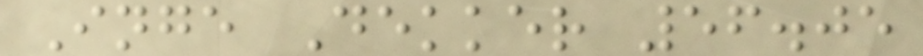Inge Dekker 56.05
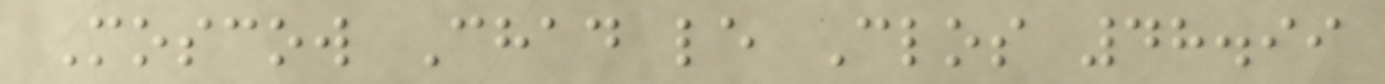Moscow Chad le Clos 48.99
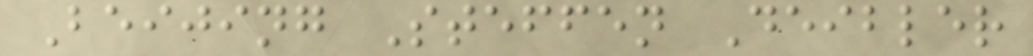Beijing Steffen Deibler
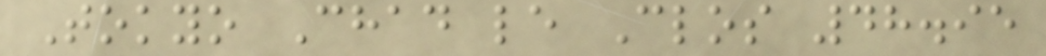Tokyo Chad le Clos 48.95
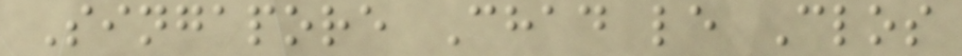Singapore Chad le Clos
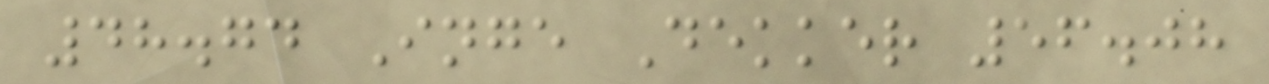48.74 Inge Dekker 56.08
